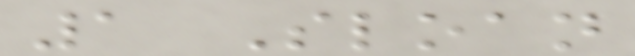1 Sloan
